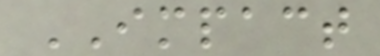IMPACT
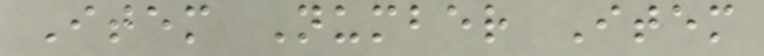Item Number Item
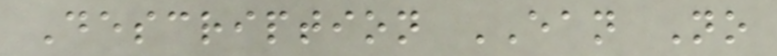Description EAN No
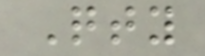Qty
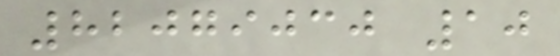82079030 10
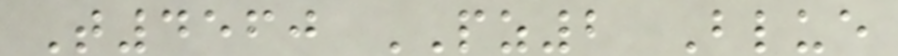T4560 PZ2 Blue
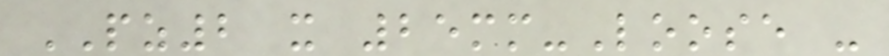PZ2 x 25mm-Loose -
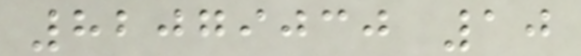82079030 10
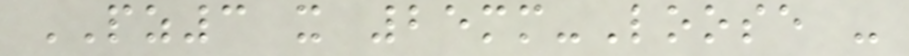PZ3 x 25mm-Loose -
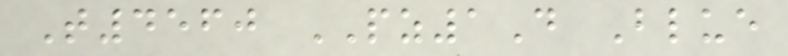T4560 PZ1D Blue
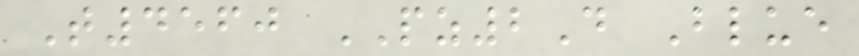T4560 PZ2D Blue
